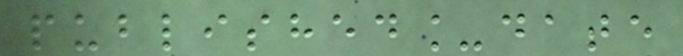published_date
